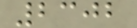2302
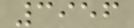3956
